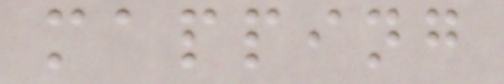mapping
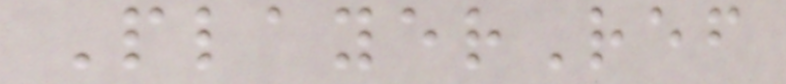PlayerRef
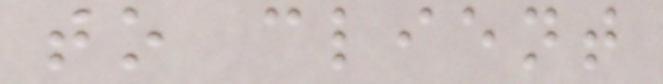to client
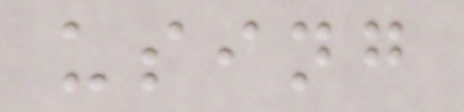using
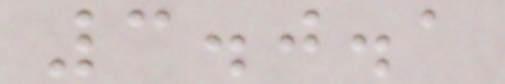3.0.1
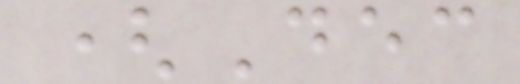(Dec
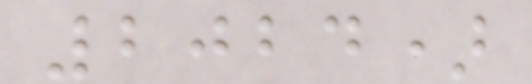2024)
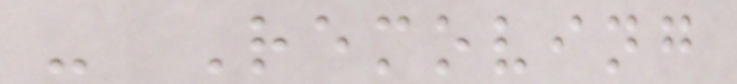- Removing
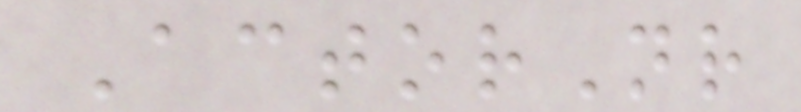ActorNr
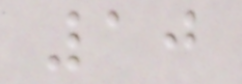10
